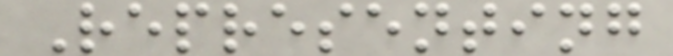Representing
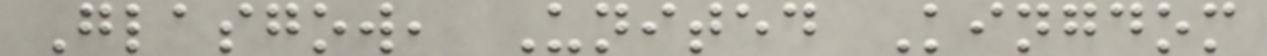Glasgow, United Kingdom
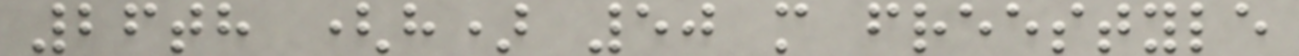26th (h) 50 m freestyle
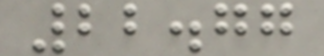22.77
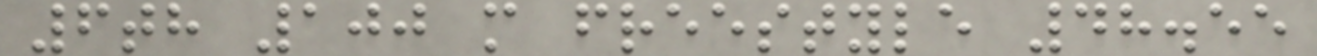6th 100 m freestyle 48.55
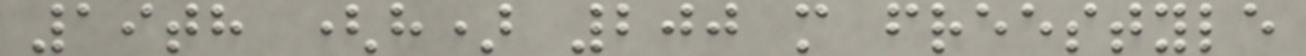19th (h) 200 m freestyle
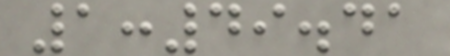1:49.41
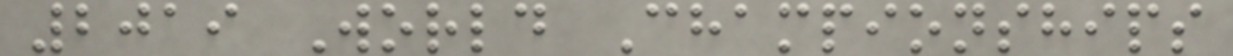2019 World Championships
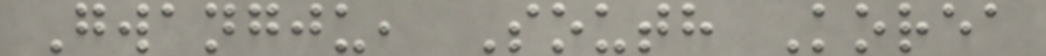Gwangju, South Korea
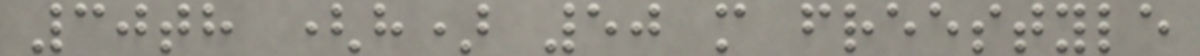30th (h) 50 m freestyle
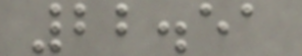22.51
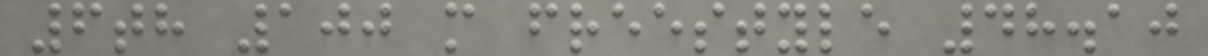6th 100 m freestyle 48.10
